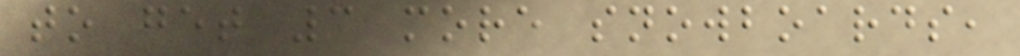to get 3 more snowboards,
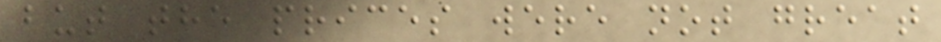but the prices were not great
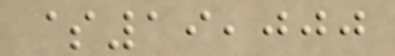$19,000
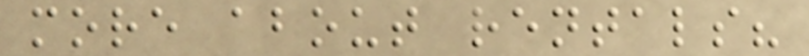more about rentals?
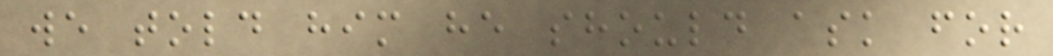we told him he should ask for
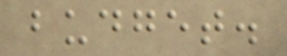budget.
